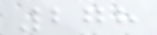278
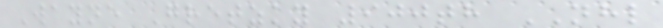Wayne Gretzky 900th NHL
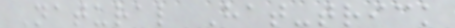Natural Hat-trick
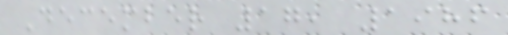December 17, 1986
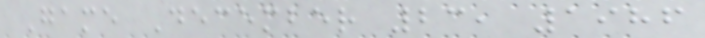Game December 23, 1986
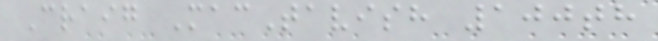Craig MacTavish 100th
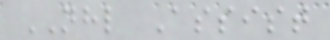NHL Assist
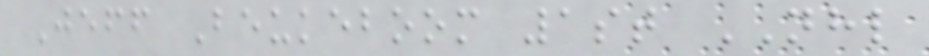Jeff Beukeboom 1st NHL
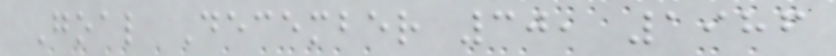Goal December 30, 1986
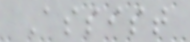Assist
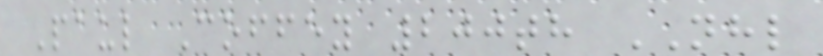Paul Coffey 200th NHL
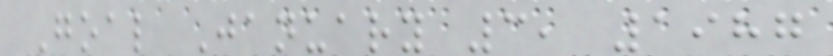Goal January 3, 1987
